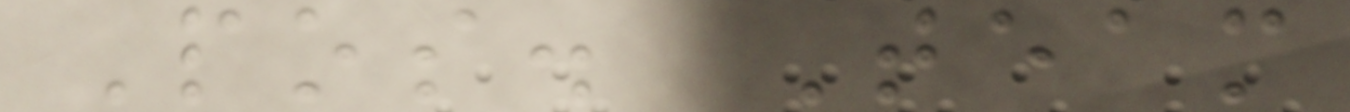Pos. Team
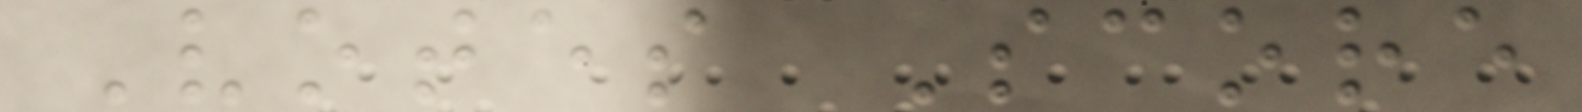Votes Score
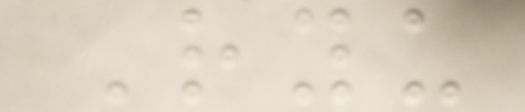Ryu
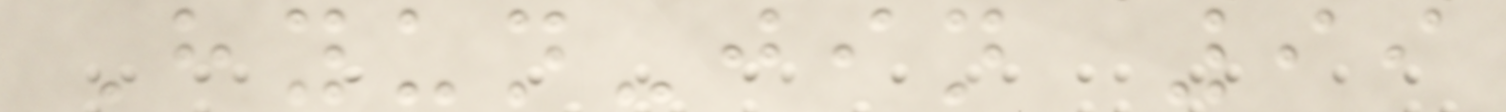Hyun-jin 99
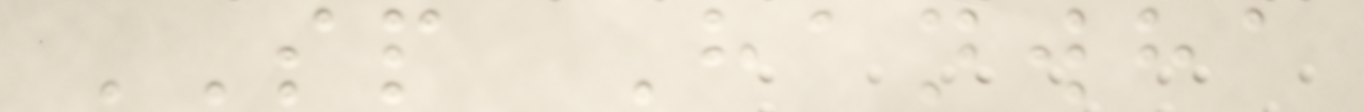SP Hanwha
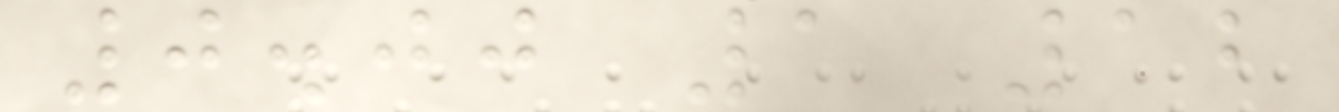0.00 1 12
